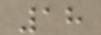18
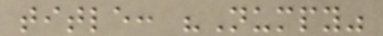title: "Numpy"
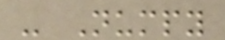- Numpy
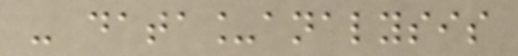- data_analysis
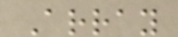Array
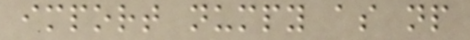import numpy as np
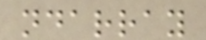ndarray
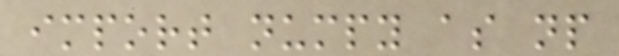import numpy as np
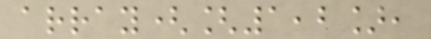array([1,2],
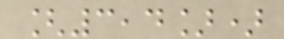[3,4])
